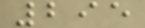295
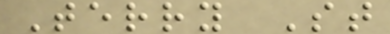Terry St
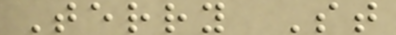Terry St
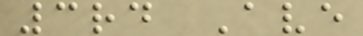3rd Ave
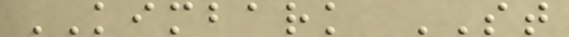KIMBARK ST
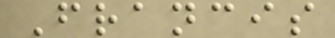Francis
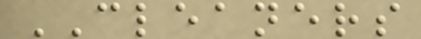CLEANERS
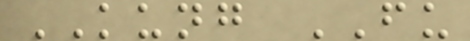KUNG FU
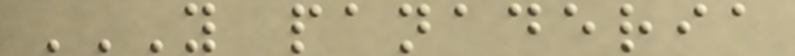Y PANADERIA
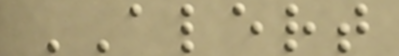ALERT
